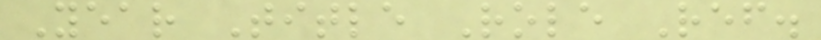Year Title Role Ref.
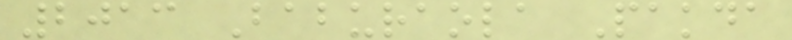2013 Baburaola Pakda
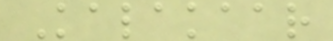Kalakaar
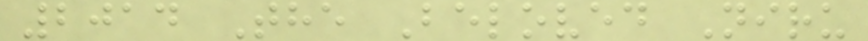2014 The Beloved Niru
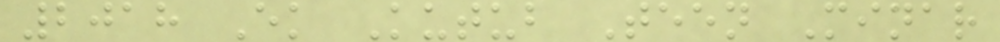2018 Ek Kutub Teen Minar
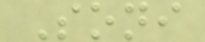Soni
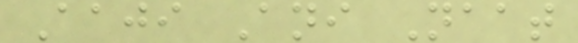Aaji Ani Naat
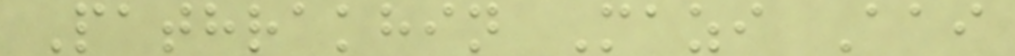Pathrakhin Mazi Aai
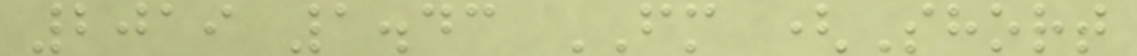2019 1.43 FM (Short
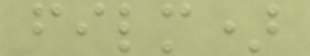film)
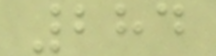284
